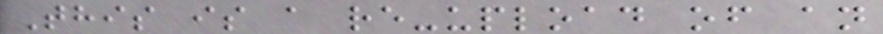This is a re-upload of an
